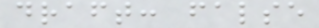draft: false
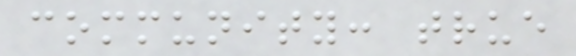community: true
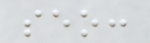seo:
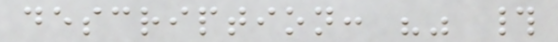description: "" #
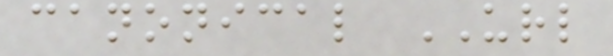canonical URL
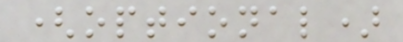(optional)
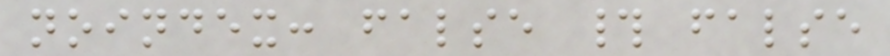noindex: false # false
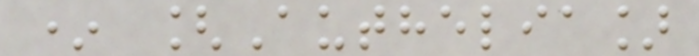* [Authelia]
